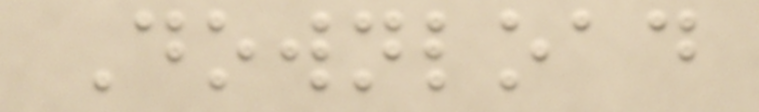Download
